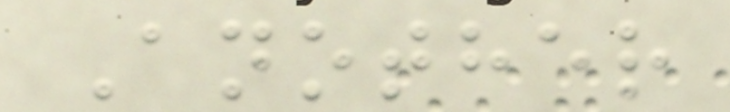Another
